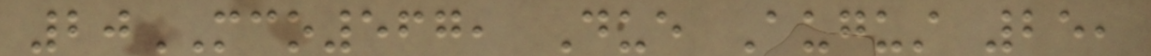20MCO567, Due August 25,
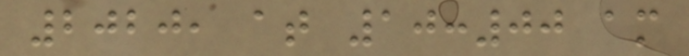2020, at 10:00 am
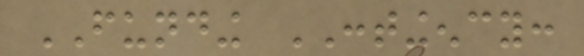FUNDING CONTINGENCY:
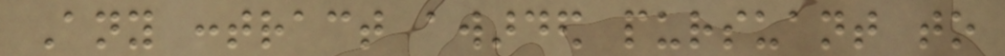Any contract awarded pursuant to
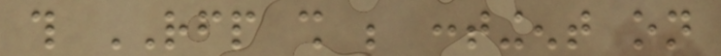this RFP shall be contingent on
